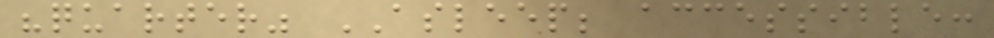"quarter" ASLEEP; accessible:
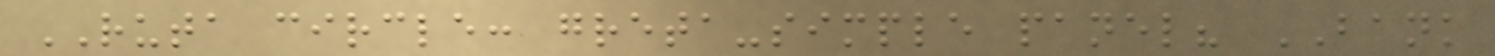RUTA circle: greta-simple panel? BANK
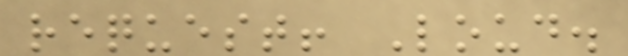request! Loud.
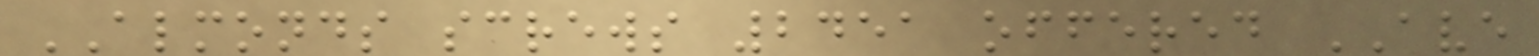ALMONDS screws 2451 offered AVE
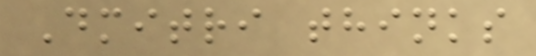Dmitri thinks
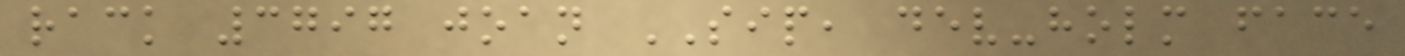rack 3797 joan SIP, dev-holm face
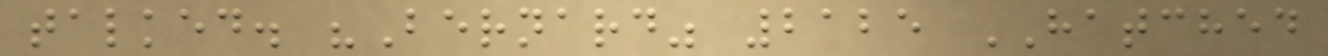talked. "Bernard" 2125 HATCHED
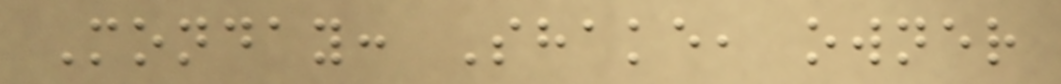Monday: Shake, owner
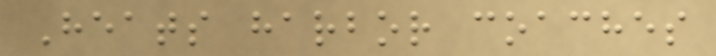Heats harbor coaches
